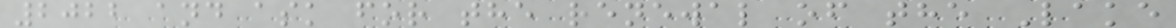2022 and ask for the renewal of the Lake
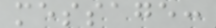message:
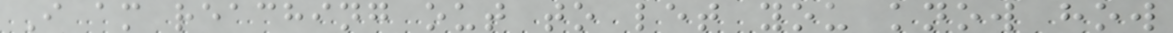I am reaching out to let you know how
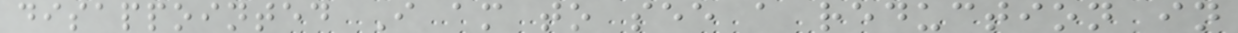disappointed I am to see a reduction in
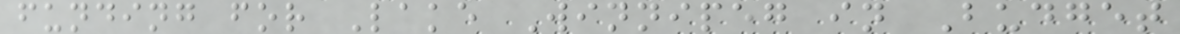funding for Lake Winnipeg in Budget
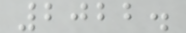2022.
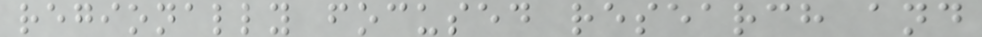regionally focused research and
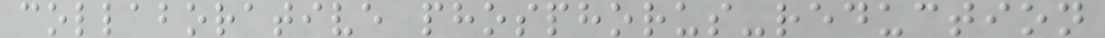collaborative phosphorus-reduction
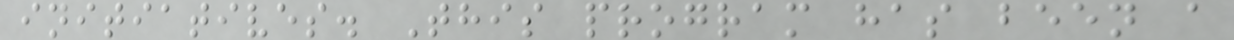initiatives. This program has been a
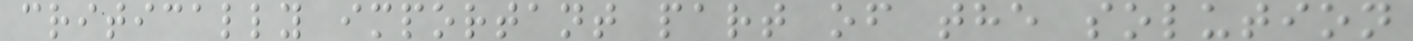critically important part of the solution
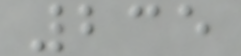235
